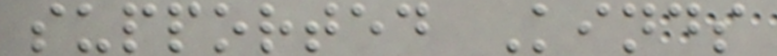supported Kinds
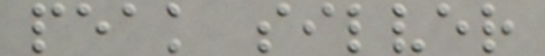peak silver
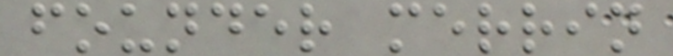founder merrin
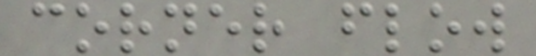corner flow
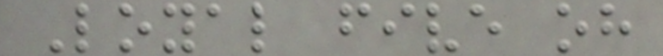Loyal five oh
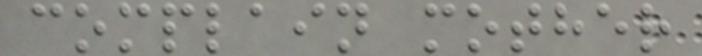complain mother
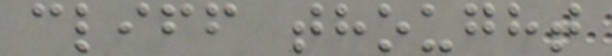cliff thought
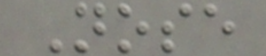Nose
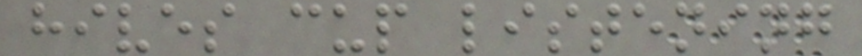hives cup listening
